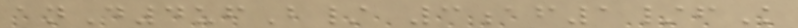anD4ufB/ 3af1/fK
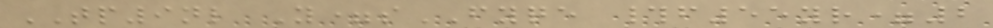TP9nl Y=sFYQE #f55yr=2
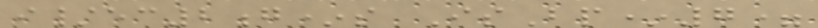i/ec2g*s IsBp*7=
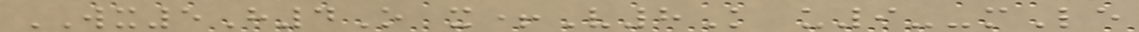WX5H4O x+V8K u9--mLe
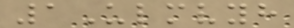1Ulmvyh
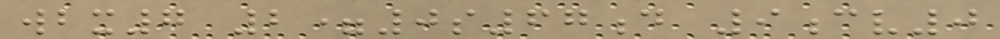wbx7 2=0s67d 9cv0
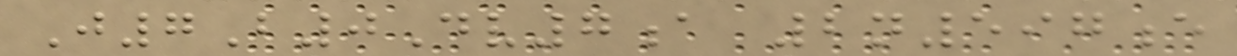J7B0Dv7a 2n597e
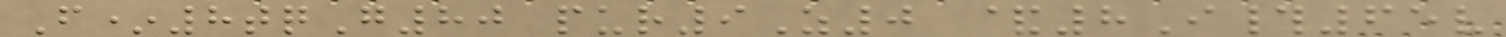F*8tqG80 pur9Z0 &8I#65v
